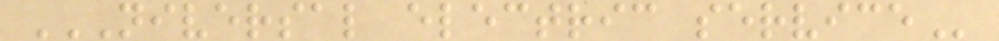NIVERSAL ELECTRIC SERVICE
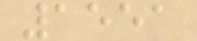1551
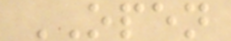OPEN
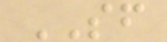SF
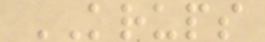KRUPS
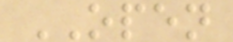OPEN
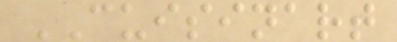CUISINART
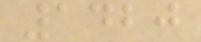1420
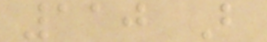110 B
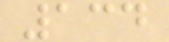134
